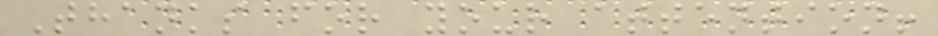Thanks for your attention!
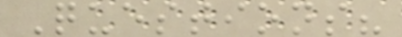Questions?
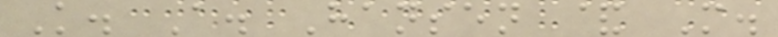K. A. Hansen & M.
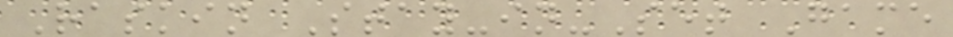Raskin Stay-in-Set Game
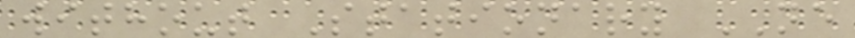without Stationary NE
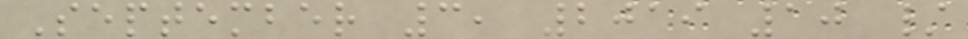September 3, 2019 10 /
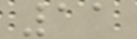11
